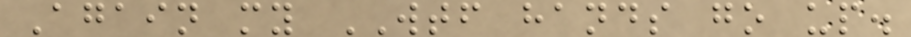Again my WTF hands go up.
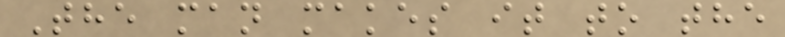The man makes it to the
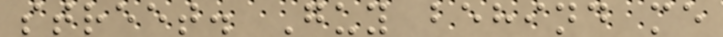street. Guy behind me
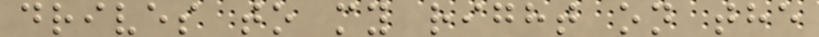drives to my right on the
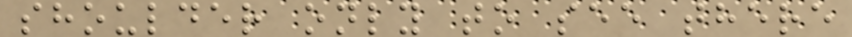shoulder only to see there
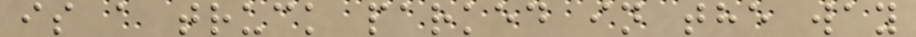is a truck parked in the way
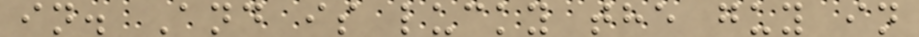in. And is lucky the guy in
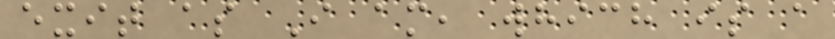exit as I am, which is a
